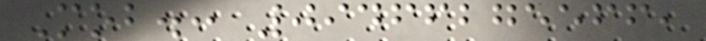Mob.: 09466275566,
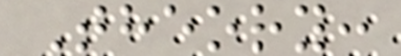Theory:
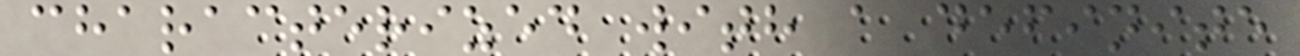characterized with a definite
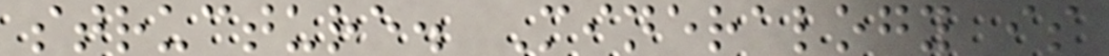structure. Mineralogy is
